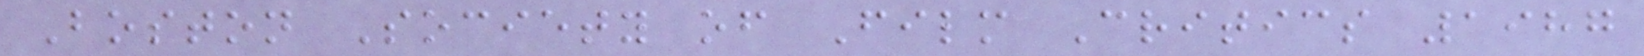Boston Society of Film Critics 1987
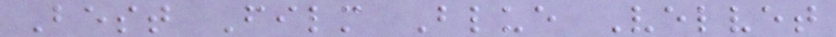Best Film Blue Velvet
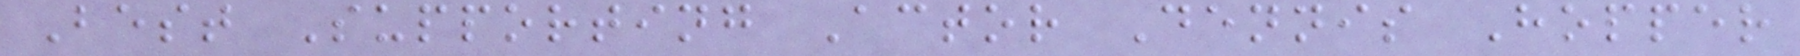Best Supporting Actor Dennis Hopper
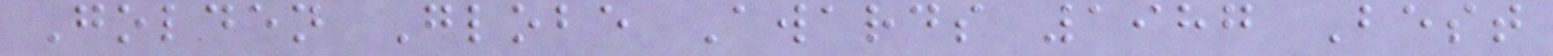Golden Globe Awards 1987 Best
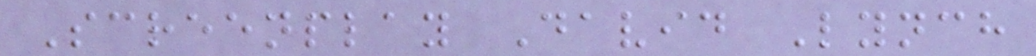Screenplay David Lynch
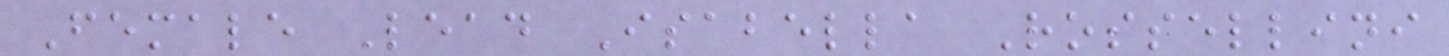Female Lead Isabella Rossellini
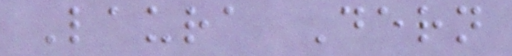Laura Dern
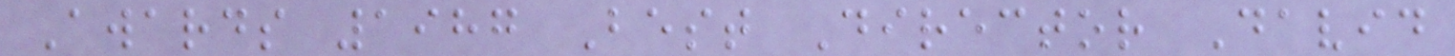Awards 1987 Best Director David
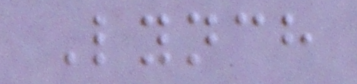Lynch
